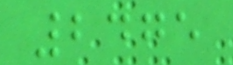2475
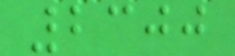2300
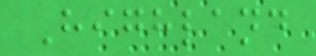Highland
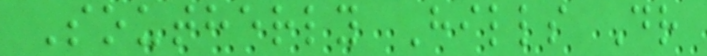Southerly Hills Dr
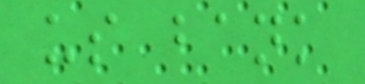us bank
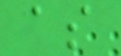as
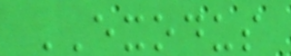EXODUS
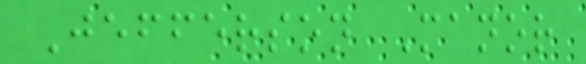Jefferson Manor
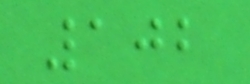102
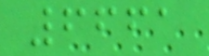6661
